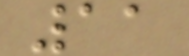11
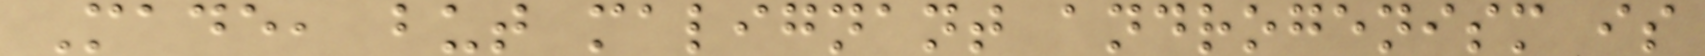Made, but malignant androgenism is
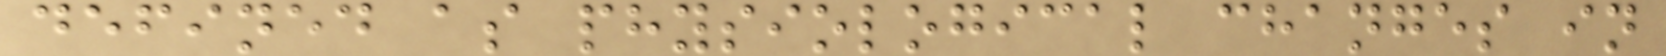defined as physiological changes in
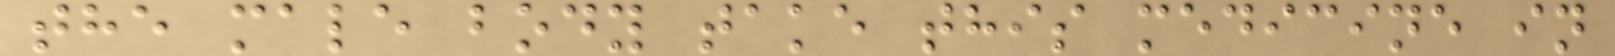the male body take this medicine in
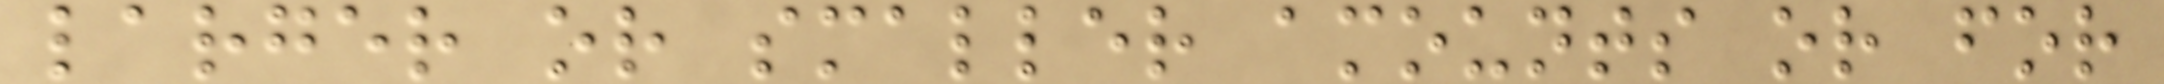larger or smaller amounts or for
